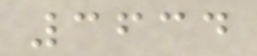3634
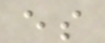es
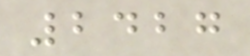2427
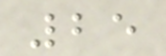25
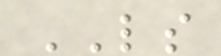LS
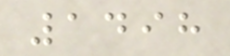1498
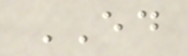ED
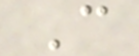C
